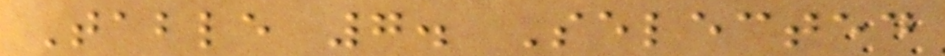Table 7. Selected
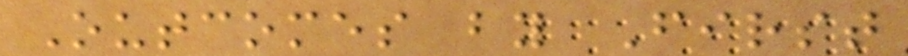Outcomes by First
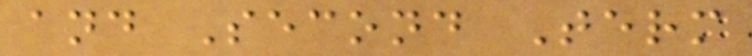and Second Term
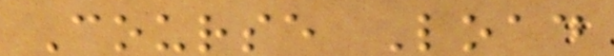Course Load
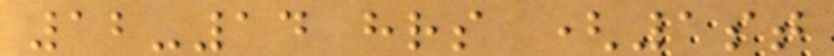12-14 hrs (1st
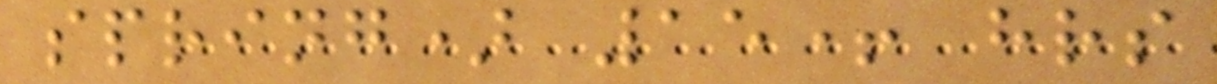spring) 15+ hrs
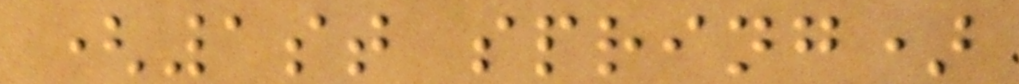(1st spring)
